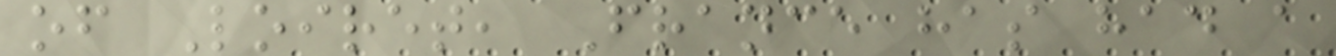of Loiret, France has had a
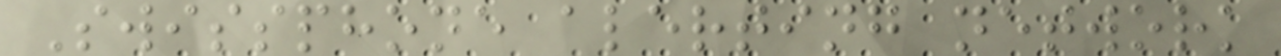Swissphone alerting network
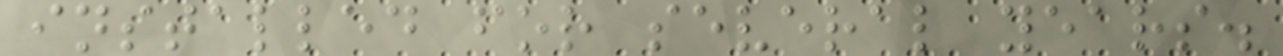installed for several years.
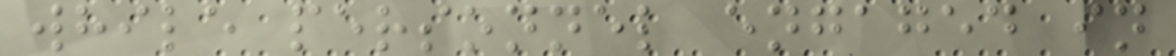while personnel engaged in
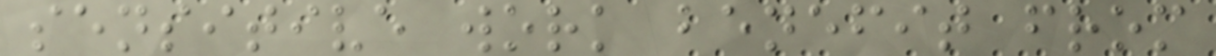sensitive work benefit from
